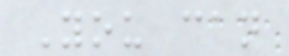You can
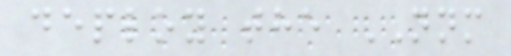deploy the NNM
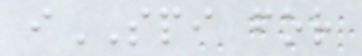iSPI for
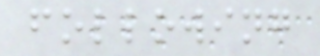following
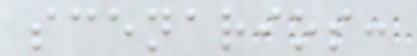scenarios:
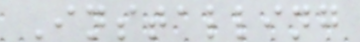Installing
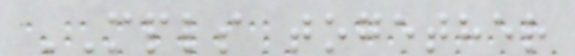MPLS together
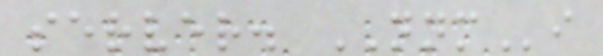server. NNMi
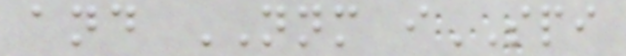and NNM iSPI
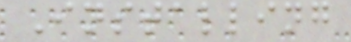Installing
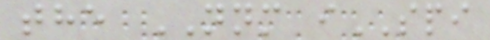the NNM iSPI
